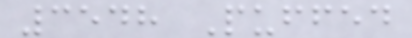3548 Puffed
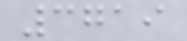3719
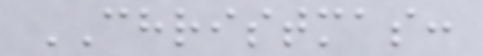CHRISTMAS:
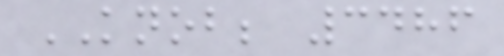KNOB; 3486
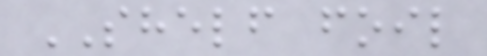SHELF foil
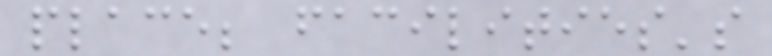place; facilities's
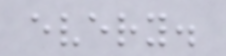every.
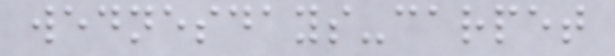wednesdays-carpet
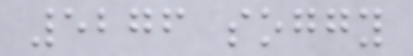5276 soggy
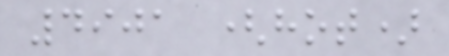4901 (hot)
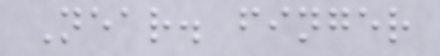Near. finger
